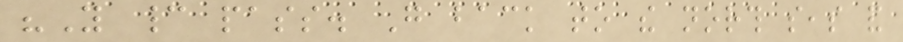"You cannot pass. Go back to the north seas and
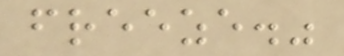freeze."
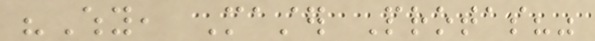"Why, Master Protas?"
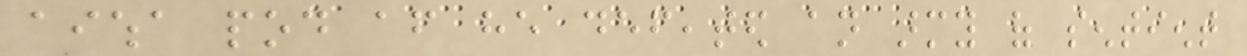aiwha pod after he defeated an army of sentient
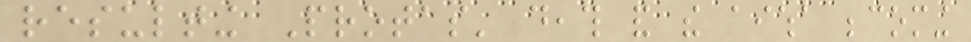resulting Protas' death and the aiwha becoming
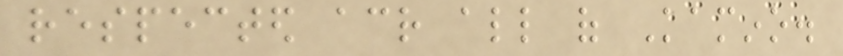respected across all of Kamino.
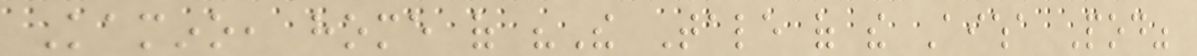Kamino, home of "The Tale of the Aiwha Pod"
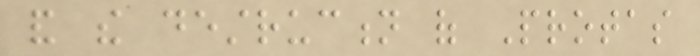and the destruction of Protas
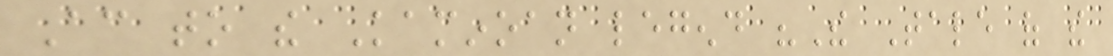According to the Kaminoan legend "The Tale of the
